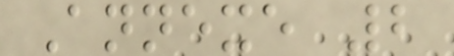Annexe 2
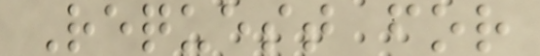Request for
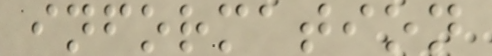information
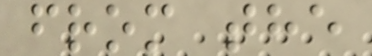from the
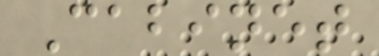Cabinet
